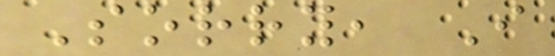Sorry, I
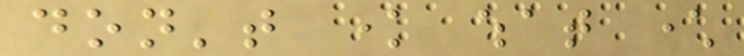don't know what character
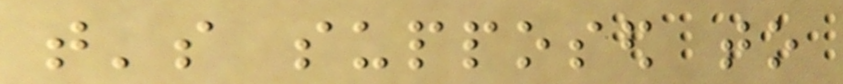that's supposed to
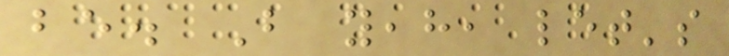be. But yeah, let's
